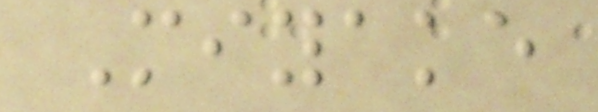Miyake
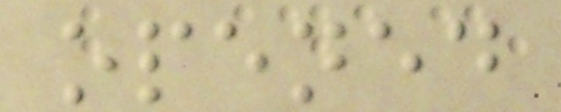opened
